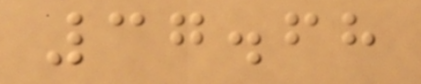37.68
